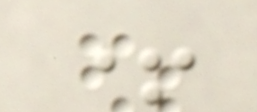+
